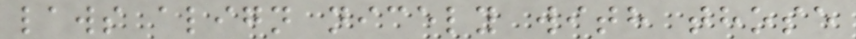laws align nicely with those
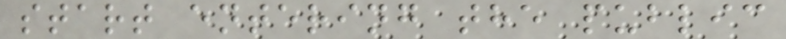start entering the public
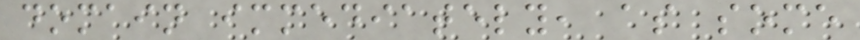domain immediately, as some
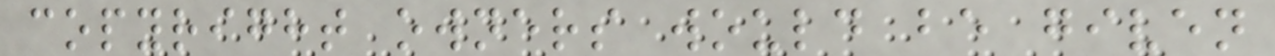copyright owners would be given
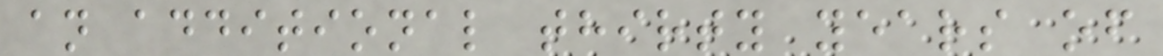an additional thirty years of
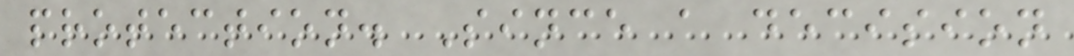protection. Since a decision
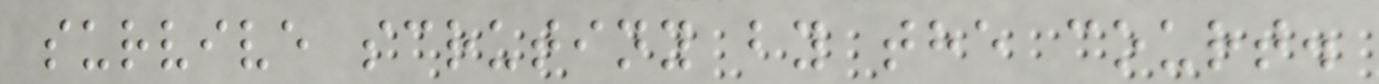survive scrutiny by the court.
